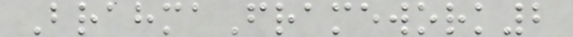BrahmaFramework2
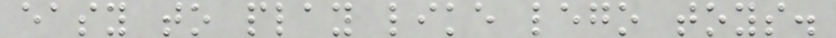easy to play like lego toys.
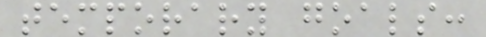temporary goals:
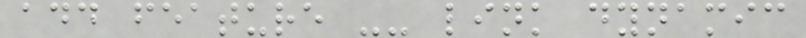add feature -- link dynamic
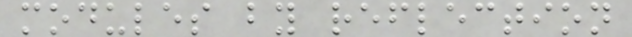modules by reflection
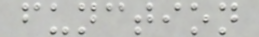function
